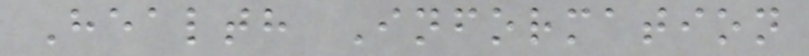Health Information
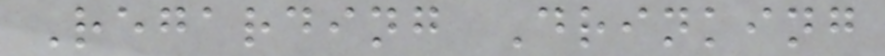Regarding Drinking
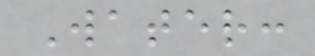Water:
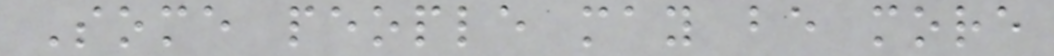Some people may be more
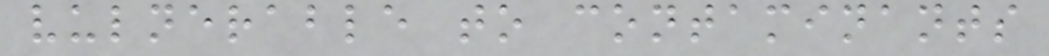vulnerable to contaminants
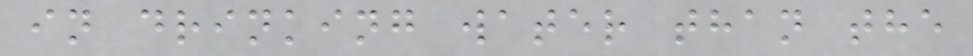in drinking water than the
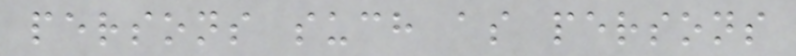persons such as persons
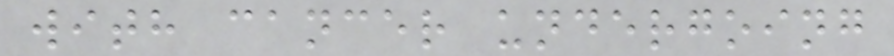with cancer undergoing
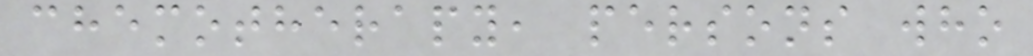chemotherapy, persons who
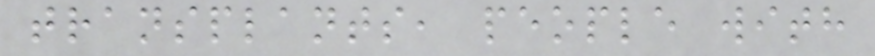transplants, people with
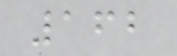162
